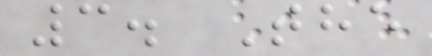3. The
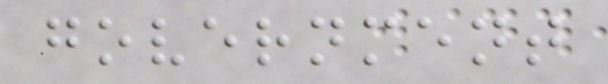government
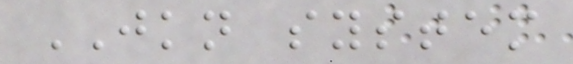JKN system
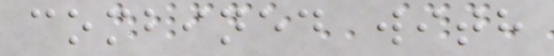combined with
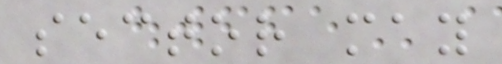sector may
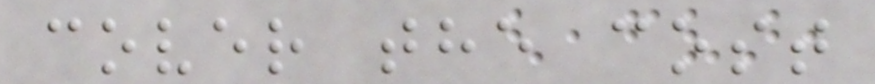cover the cost
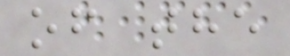of the
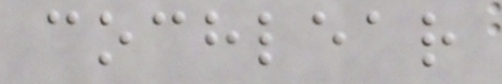cochlear
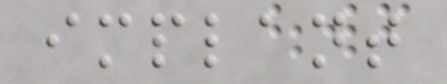implant
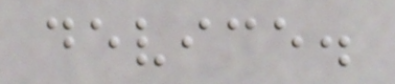device.
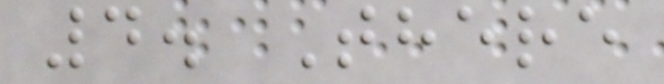4. There
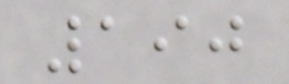190
